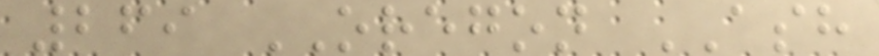269 OREGON ASH
